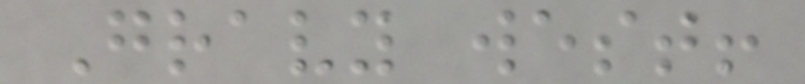Gravy west!
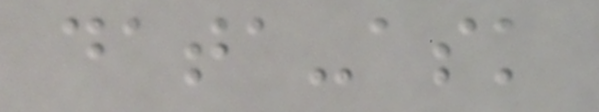data-ask
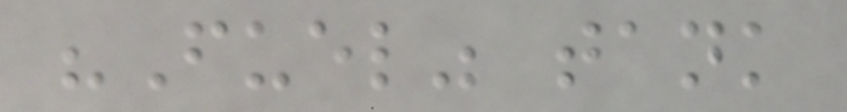"Fuel" tank
